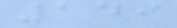149
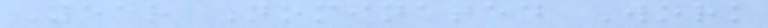Year Nominated Work
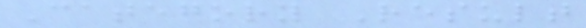Category Result
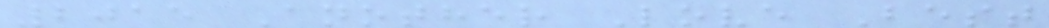2015 Another Love Best
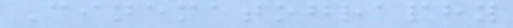Cinematography
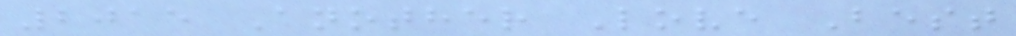2015 Another Love Best
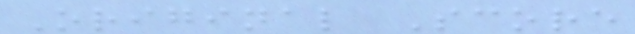Original Score
